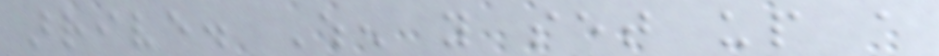arrive. When you set up a
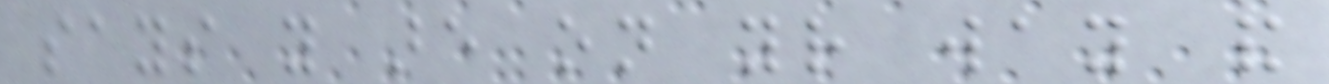says you are on your way and
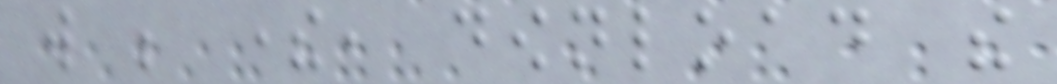will be there, download the
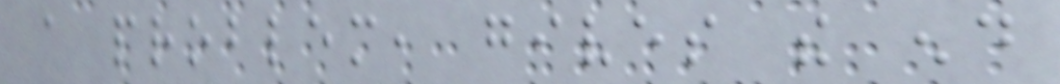a problem, gives the end
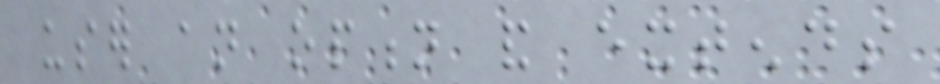user an option and extends
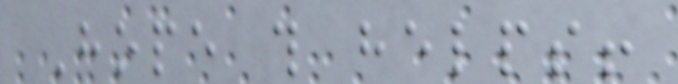Hope this helps!
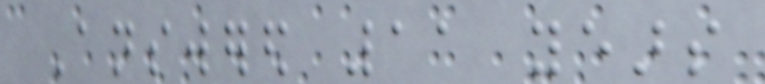Answered 11 years
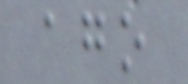ago
